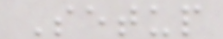Setup
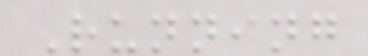Running
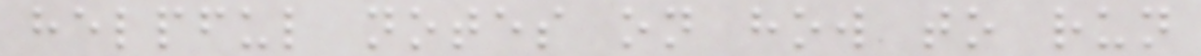helpful notes on how to run
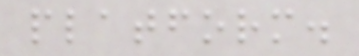platform.
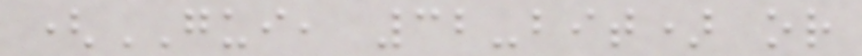(GUI, 32-bit) or
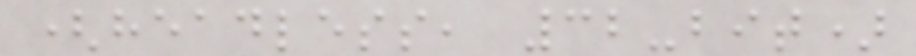(headless, 32-bit)
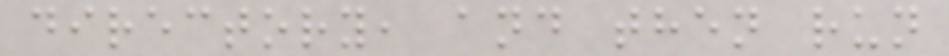directory, and then run
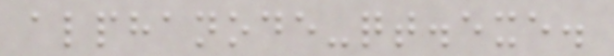alphanode-qt.exe.
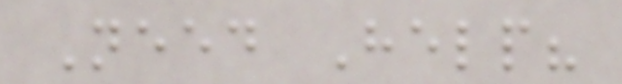Need Help?
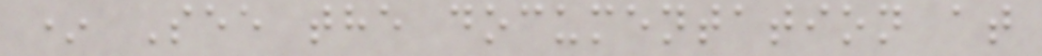* See the documentation at
